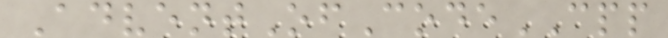AdventOfCodeCPP
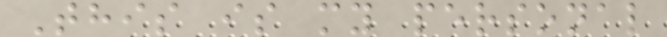This is my personal
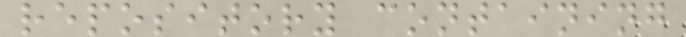repository containing
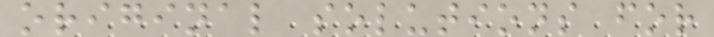original solutions for
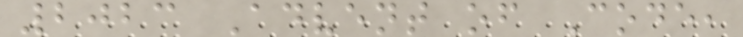2023 Advent of Code,
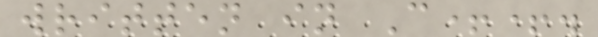written in C++.
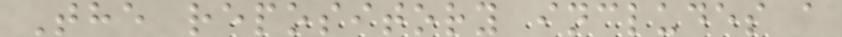The repository includes a
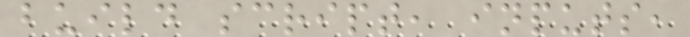build script, inputs,
